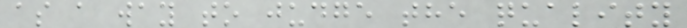as a way to judge the quality
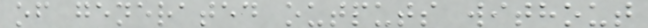of generated outputs without
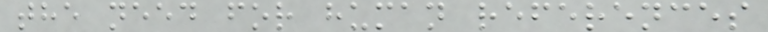the need for human references
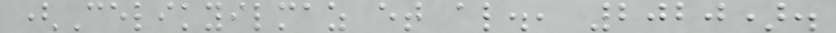(Celikyilmaz et al., 2020).
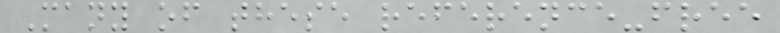Many of these reference-free
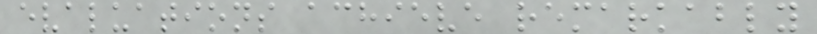evaluations achieve remarkably
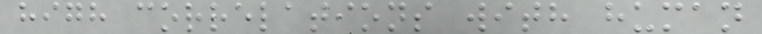high correlations with human
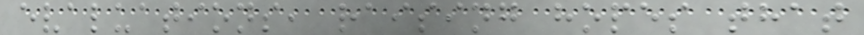evaluations, raising hopes that
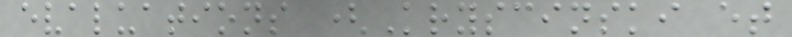evaluations (Kryscinski et
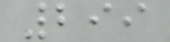299
